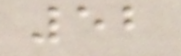52
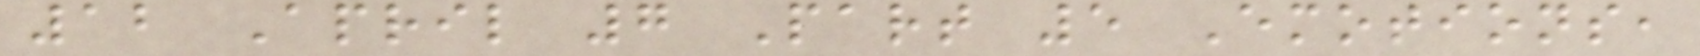12 April 7 Part 5 Emotions,
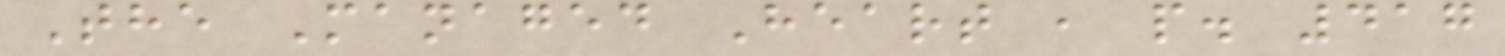The Managed Heart , p. 417
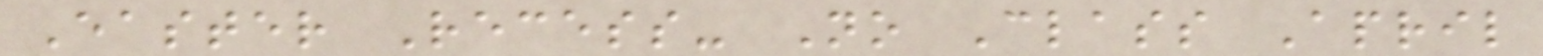Easter Recess- No Class April
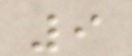9
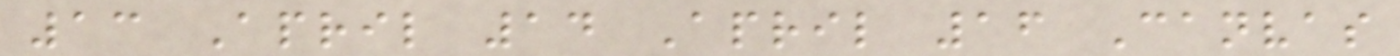13 April 14 April 16 Canvas
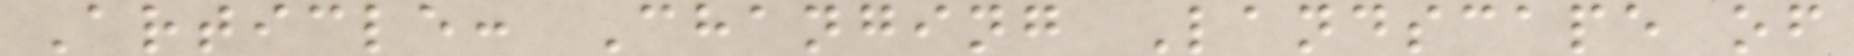Article: Changing Landscape of
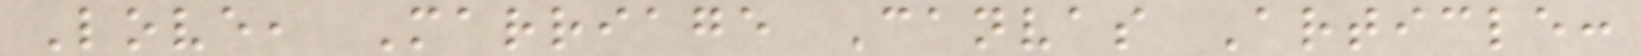Love, Marriage Canvas Article:
